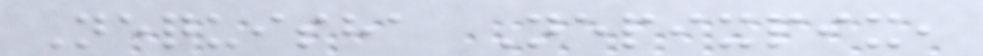Nequisha Nepixpix,
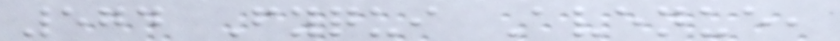574 Fyqui Avenue,
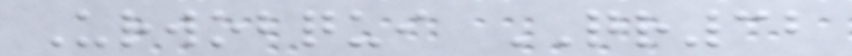Urwobqui QR32
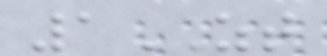1ZT
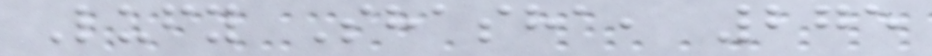Lufy Shasha, 275
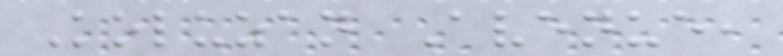Koluzan Avenue,
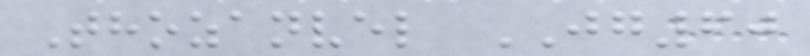Thozanvel JG60
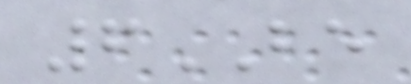6BE
